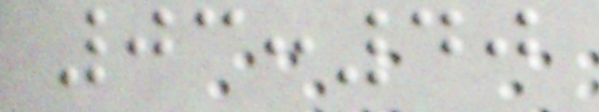03:40
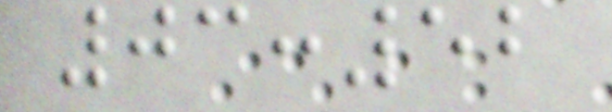03:52
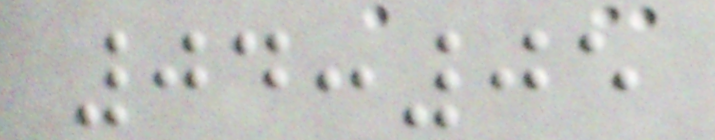04:05
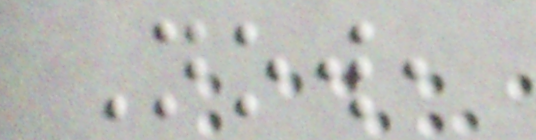Now,
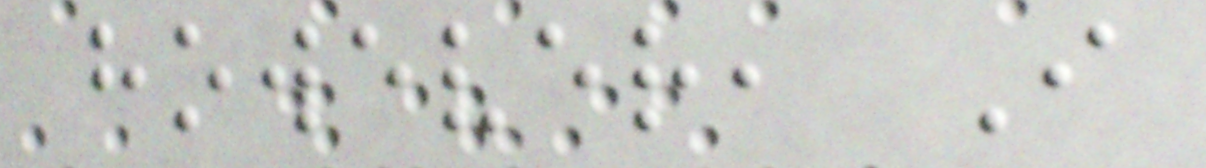however, I
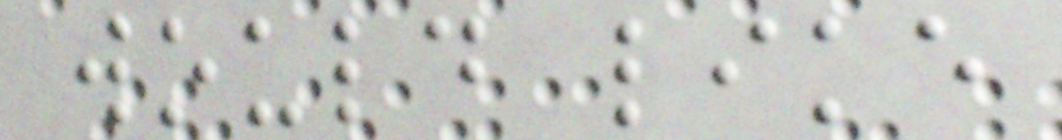would like
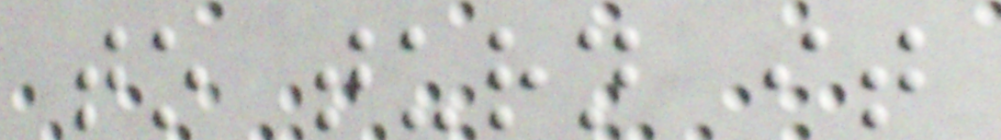to turn it
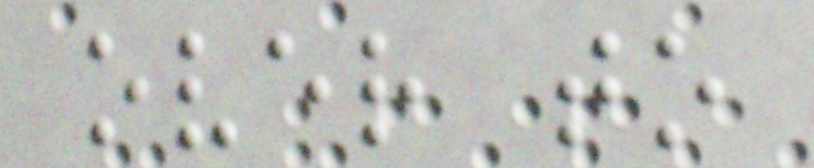over to
